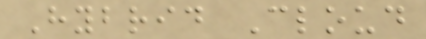Hybrid Cloud
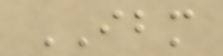IBM
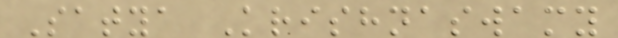Satya Krishnaswamy
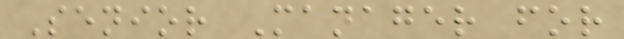Senior Manager for
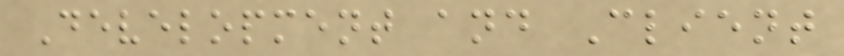Development and Client
